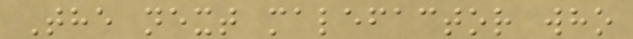The next malefactor who
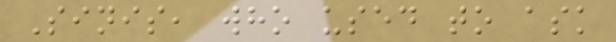Sinis, who used to ask
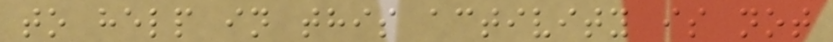to help in this activity is not
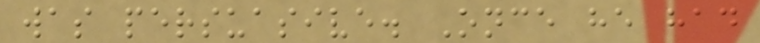was persuasive. Once he had
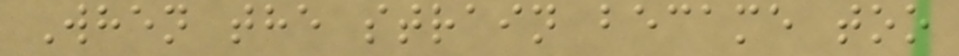When the strain became too
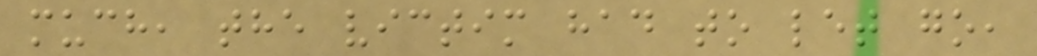much, the victim had to let go,
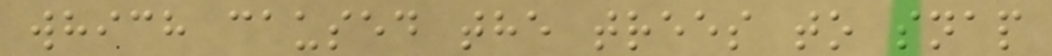which caused the trees to snap
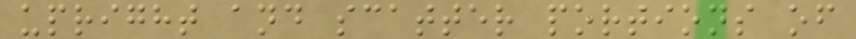upright and scatter portions of
